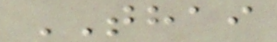THAI
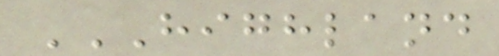HIGHLAND
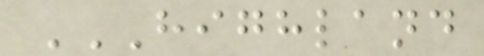HIGHLAND
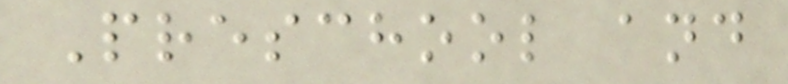Preschool and
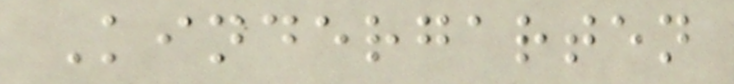Kindergarten
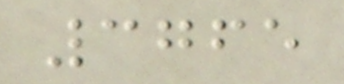3765
